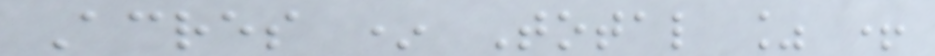Acres * Total % +
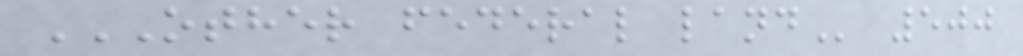OTHER FEDERAL LAND 500
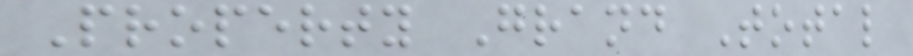Property Grand Total
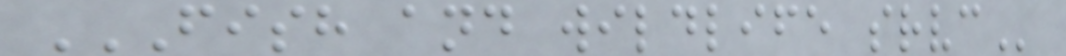FISH AND WILDLIFE SRVC
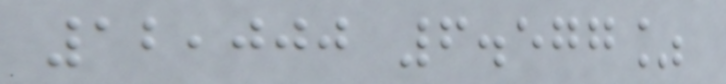12,000 6.577%
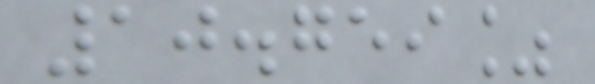10.759%
